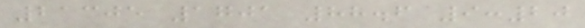21305 1701 88.6 9:20
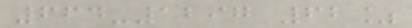664-1297 62%
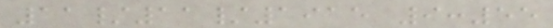11/11/1915 9:55
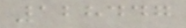128447
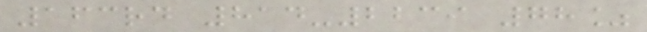163rd 814-2239 78%
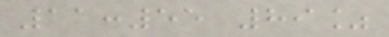11:55 89%
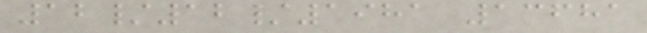12/12/1981 13681
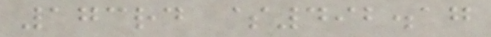173rd $492.17
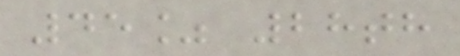45% 28th
